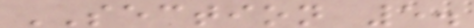SECTION 5.
